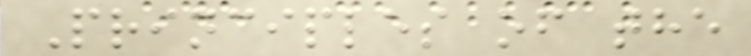Principles of the
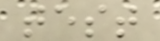test
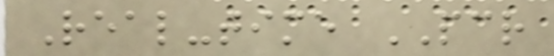Real-time PCR
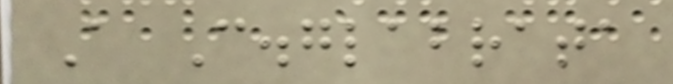A C.glabrata
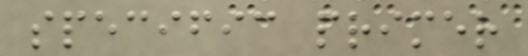specific primer
